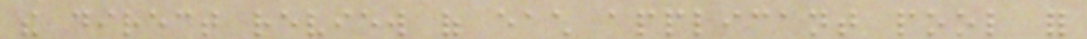the direct review of each applicant pool for
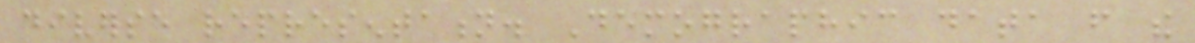diverse representation. Demographic data from the
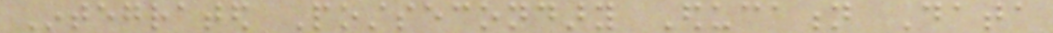Integrated Postsecondary Education Data
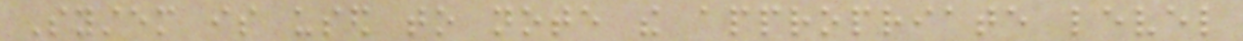System is used to note the appropriate level
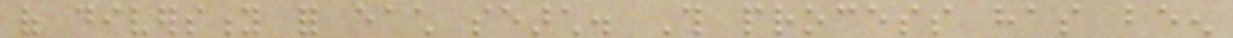of diversity for each search. This process has been
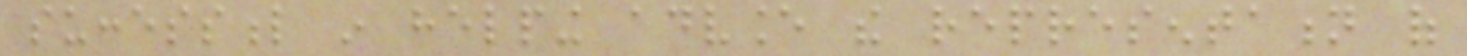successful in helping advance the representation of
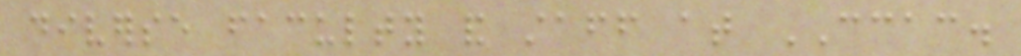diverse faculty and staff at CCAC.
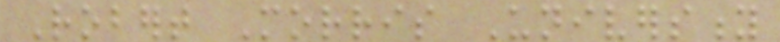Robert Morris University
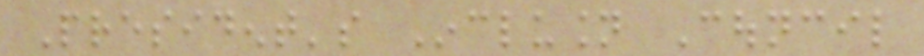President's Inclusion Council
